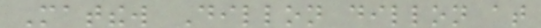Matthew Dillon dillon at
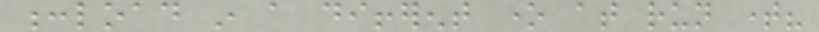:load in a different one at run time?
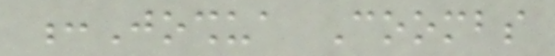:Joshua Coombs
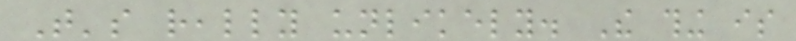That's really unlikely. The thing is
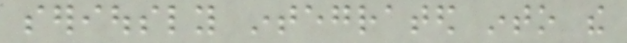seriously integrated into the
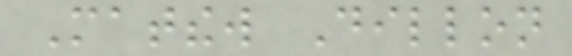Matthew Dillon
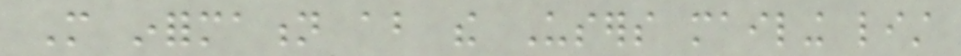More information about the Users mailing list
